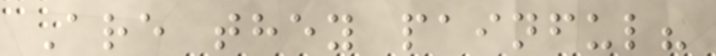Are they painful?
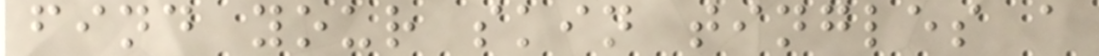find your skin tingles a
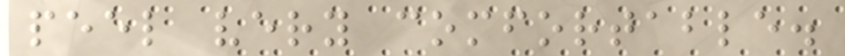peel very comfortable.
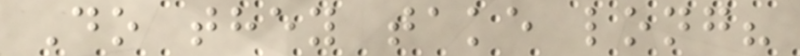Do they take long?
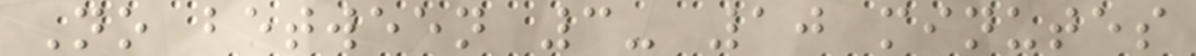No between 3- 10 minutes
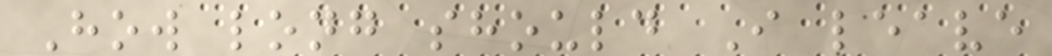How long should I leave
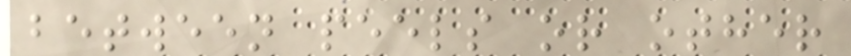between peels or other
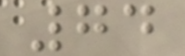74
